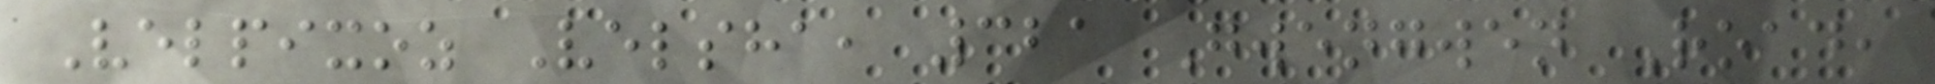Velpixoz Velsha, 321 Gwengwen Road,
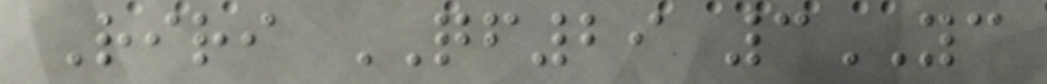Riri QF29 3YC
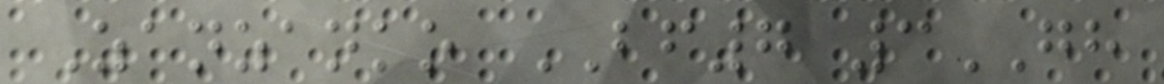Zanzanko BF7 3GH
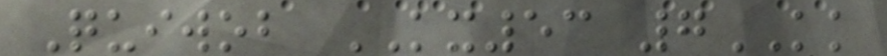Quiwob KX53 7KK
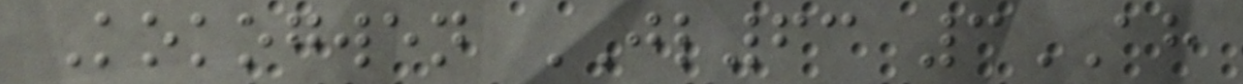Kokogwen JL63 3AH
